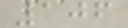106
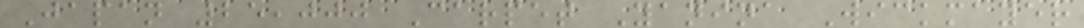Japan 25,000 Carpet Yanina Wickmayer
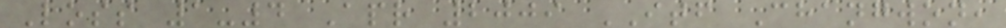Loss 1-4 Apr 2009 ITF Changwon,
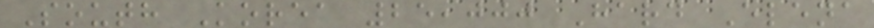South Korea 25,000 Hard Elena
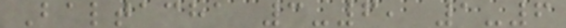Baltacha 3-6, 1-6
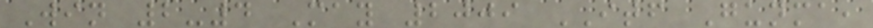Win 2-4 May 2009 ITF Gunma,
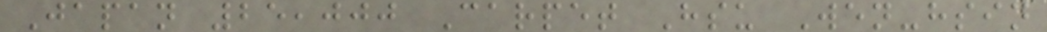Japan 25,000 Carpet Hsu Wen-hsin
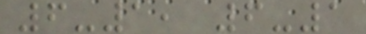6-1, 6-1
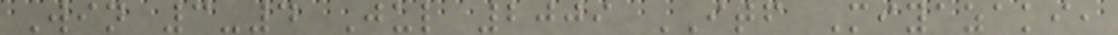Win 3-4 Jul 2009 ITF Miyazaki,
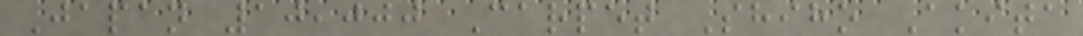Japan 10,000 Carpet Shiho Akita
